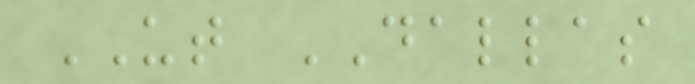UT DALLAS
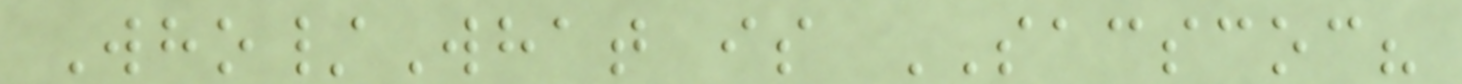Who/What is SACSCOC?
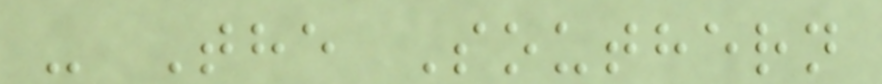- The Southern
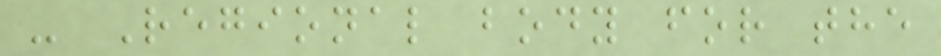- Regional body for the
